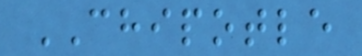CHIPOTLE
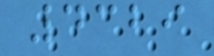4329
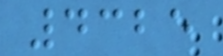4325
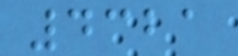4321
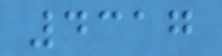4317
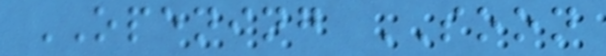OPENING SOON
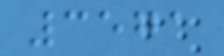3571
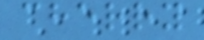cherry
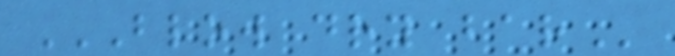BLOW DRY BAR
